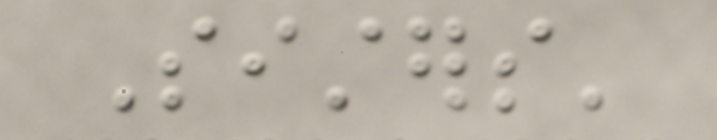Sisters'
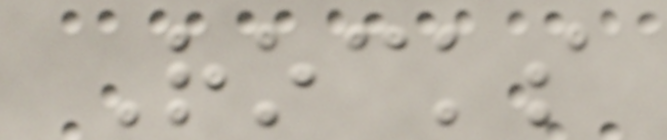Rocks
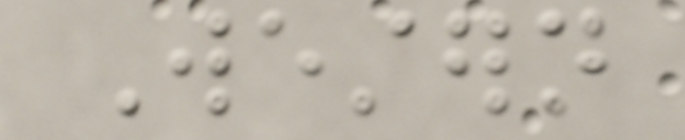Western
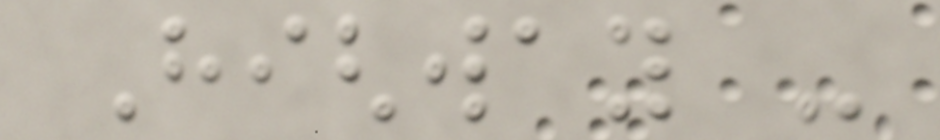Highway -
